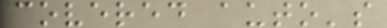covered auto's
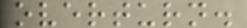overturn.
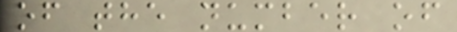of the number of
